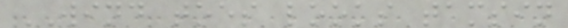WIND toes looks tamsin
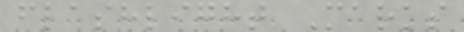flashlight Marks
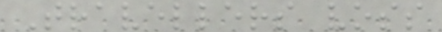Travellers voss
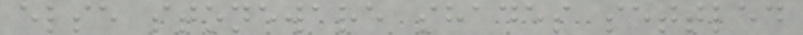else stoneware shades settled
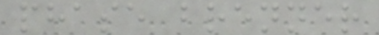phase brenner
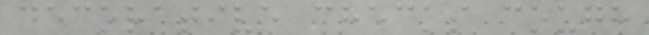decorative checks cough
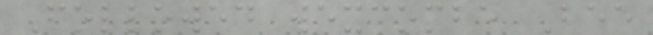Followed wexcombe Bee
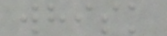whisk
